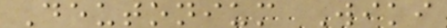Deutonium Wiki
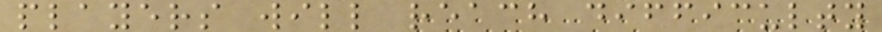players will reach difficulty
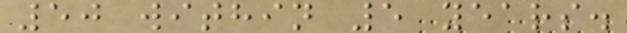50 within 5 years.
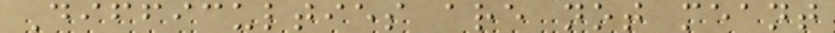Difficulties are not meant
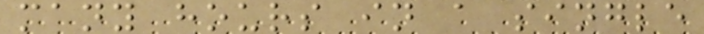many hours in a single
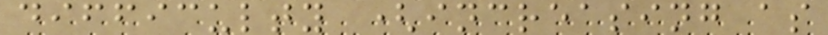difficulty (increasing as
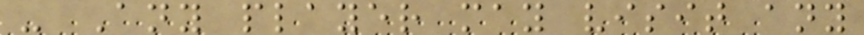- Any player may visit any
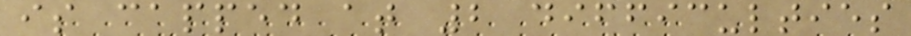is capped at 2 difficulties
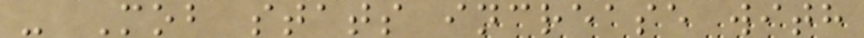- Mob stats increase with
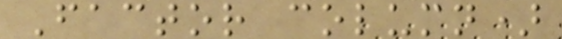Factor column)
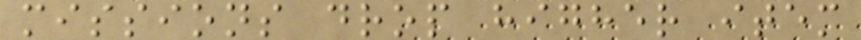missions drop higher item
